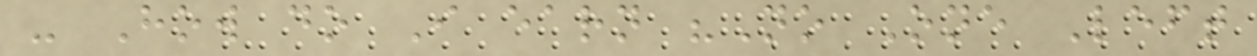- How do I earn "No One Left
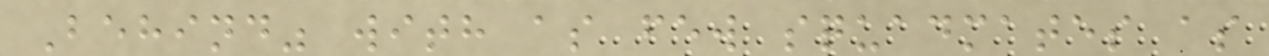Behind" with as few squadmates as
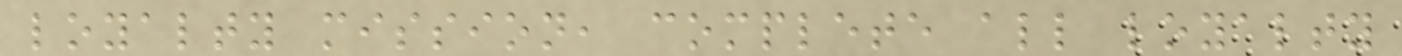loyalty mission, complete all loyalty
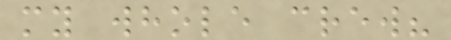my whole crew?
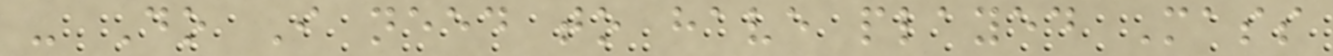- Do I need to have played Mass
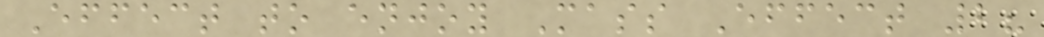Effect to enjoy Mass Effect 2?
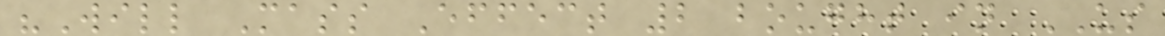"Will Mass Effect 2 bought in US
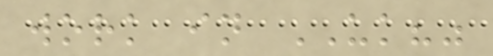work in UK?"
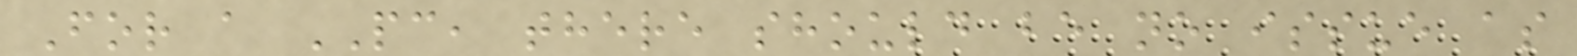For a PC, there should be no issue as
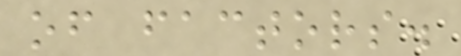of factors.
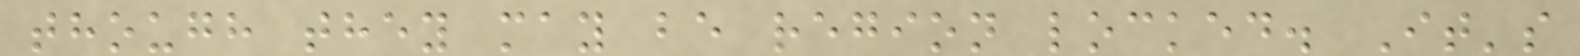though they may be region locked. It's
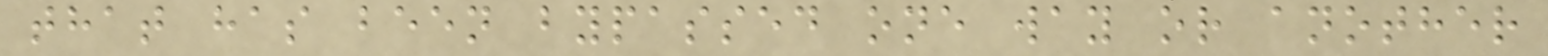that has been bypassed one way or another
